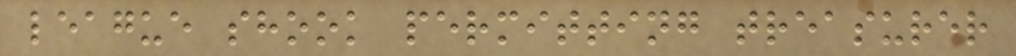league shook permitting treasurer
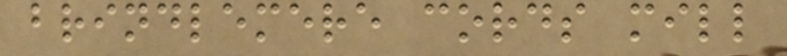brindlemere cords mill
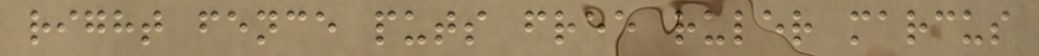right fence puts free ruler marcus
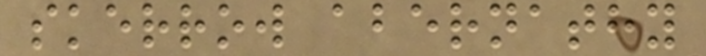skerrow abernathy
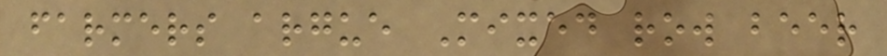farmers argue Mixed row beer
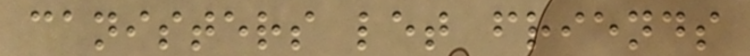canisters let friends
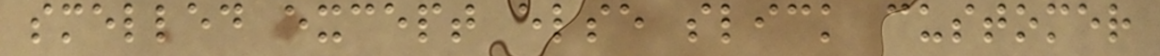smelled except else slick customer
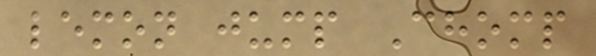lemon jump Chomp
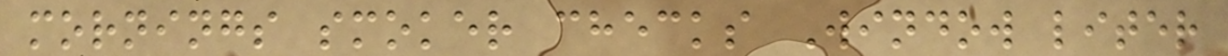mornings smoker checks Window liter
